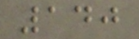140
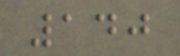140
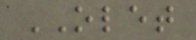OLET
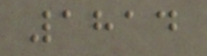1814
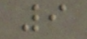9
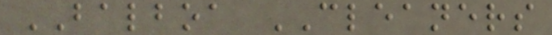BALBOA CLEANERS
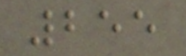255
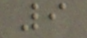9
